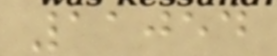11054
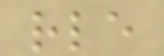rle
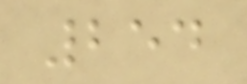254
